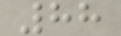88
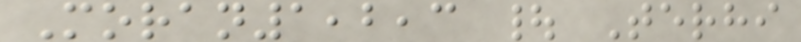Moran1,2,3 | Terhi
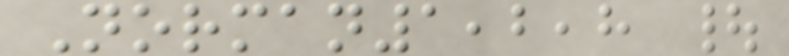Norman1,2,8 |
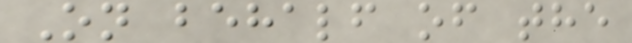On behalf of the
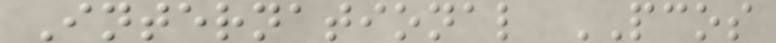International PCOS
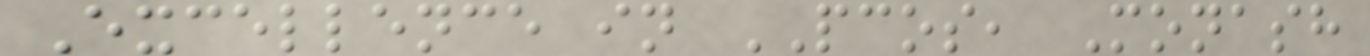Excellence in PCOS, Monash
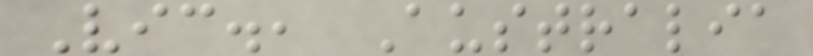Vic., Australia
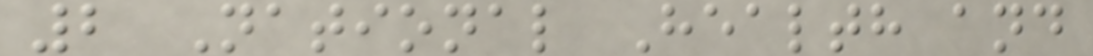2 National Health and
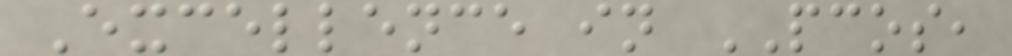Excellence in PCOS,
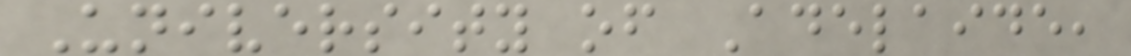University of Adelaide,
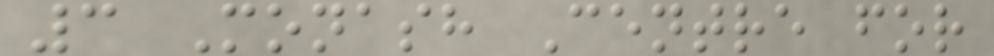3 Monash Centre for
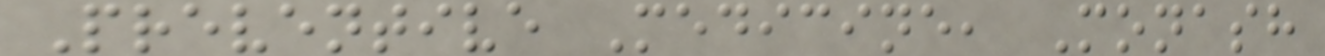Preventive Medicine, Monash
